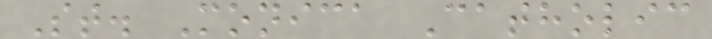St. Monica Catholic
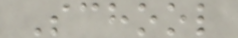School
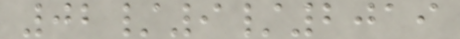02/9/2019
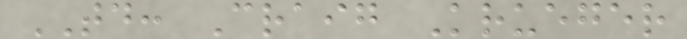TD: Craig Krueger
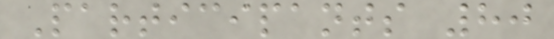Participants 80
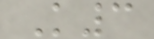K3
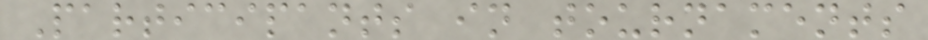Participants in tournaments
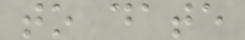to date
